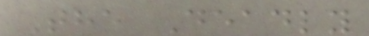The Deadly
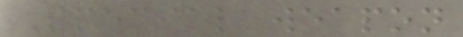Special weapon
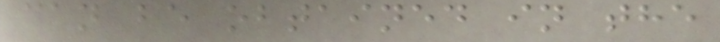can be obtained in the
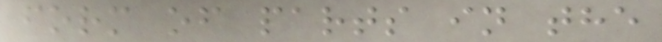form of parts in the
